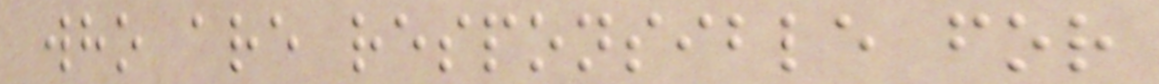who are responsible for
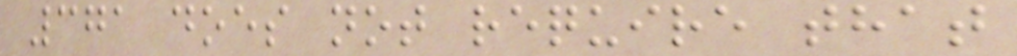371 does not require that
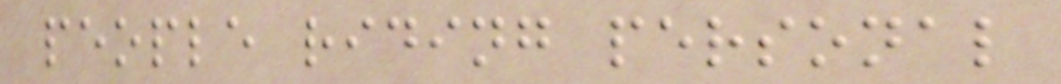people riding personal
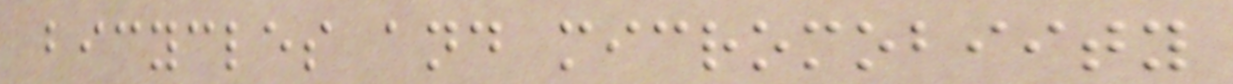bicycles and micromobiity
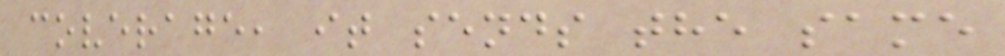coverage, it sends the same
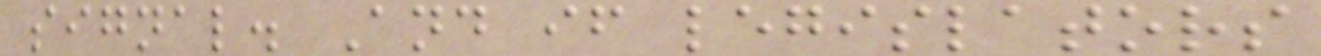signal. And if legislators
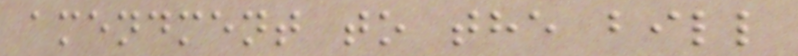amendment to the bill
